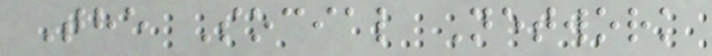The Social Network
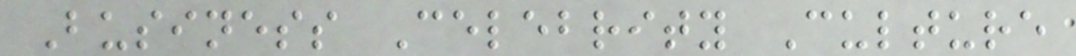Business Celebrity Culture
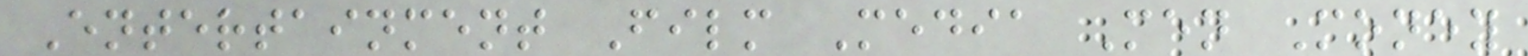Entertainment Film Media Men Money
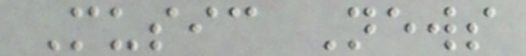Music News
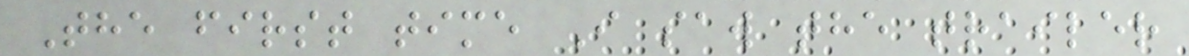The first time I saw the trailer
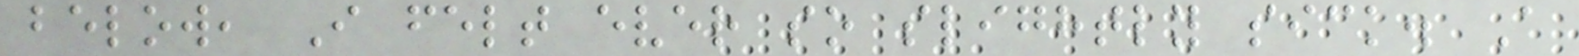below, I felt ever so slightly sick. A
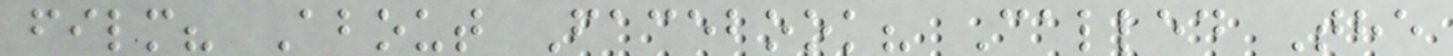film? About Facebook? Called The
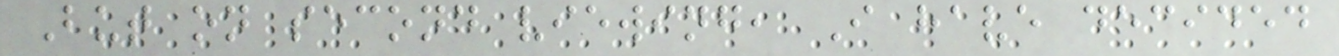But on second viewing, I have decided
